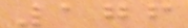176
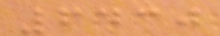6430
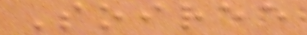Soiree
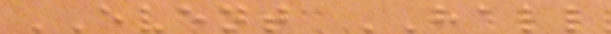EVENT HALL
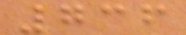736
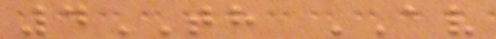4TH AV
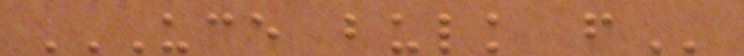UCE BULK F
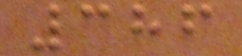386
